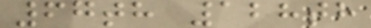67th 128th
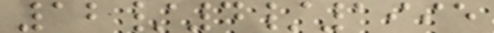12/4/1995
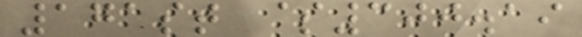171st $300.19
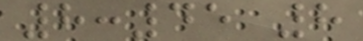8:45 8
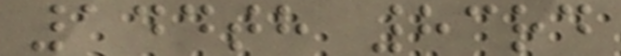144th 83rd
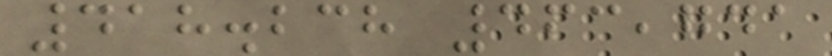418.238 463,741
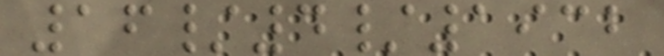16/4/1932
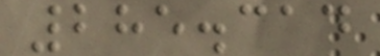285.314
